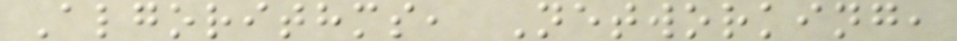Algorithms, Networking,
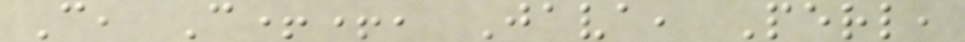C, C++, Java, Perl,
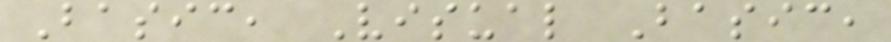Basic, Visual Basic,
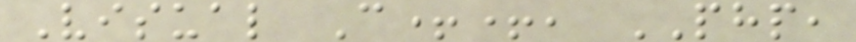Visual C++, PHP,
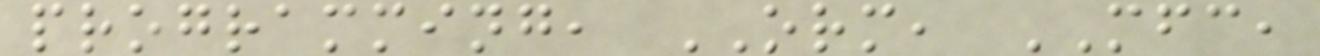programming, ORM, MFC,
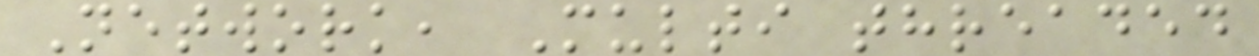Network, Multi threaded
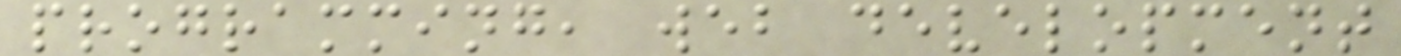programming, web development
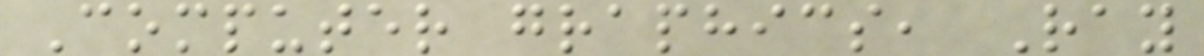Computer graphics, Ray
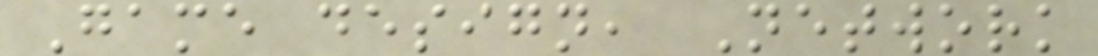Game design, Network
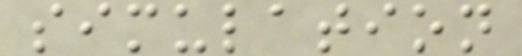simulation
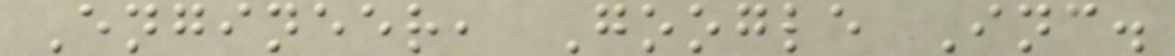Engineer, Google Inc.
